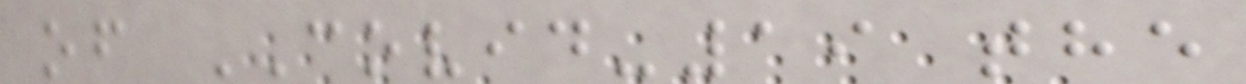of COVID-19 the
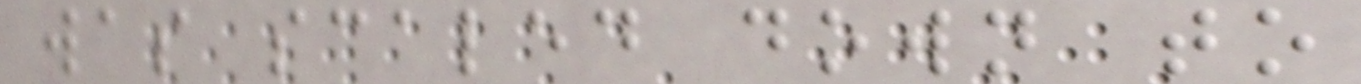was scaled down to
